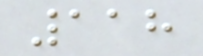118
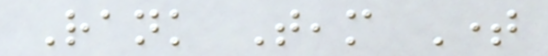Rank Team Time
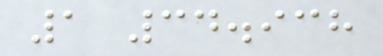1 34.938
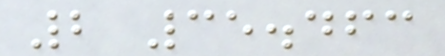2 35.463
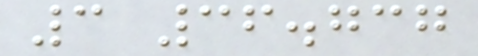3 36.737
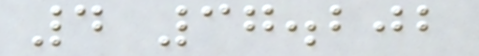4 37.202
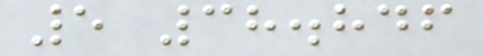5 38.846
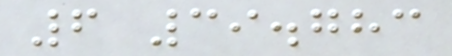6 39.783
